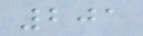201
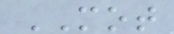MOT
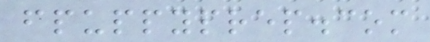fpuppyprep.com
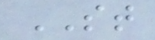ST
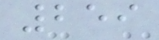259
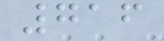716
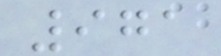971
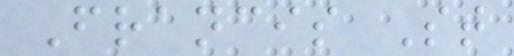Francis St
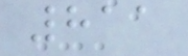811
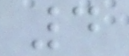4
